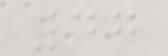47
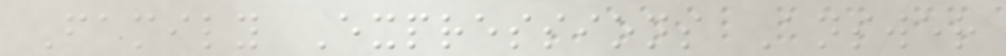Family Expressions Answer
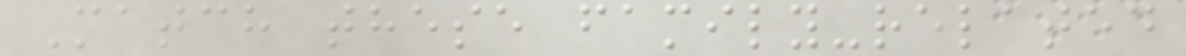Match these family-related
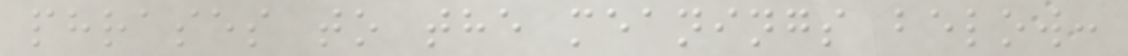phrases to the meanings below:
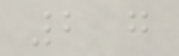2 g
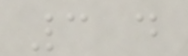3 d
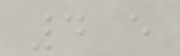4 e
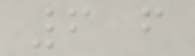6 f
